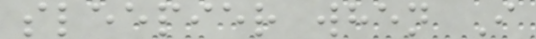sleepier when I
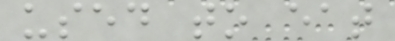used to eat
